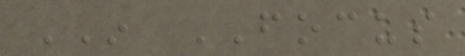IN FOCUS
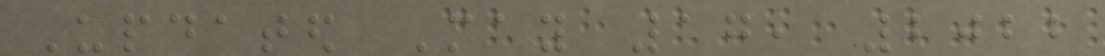Updated May 17, 2022
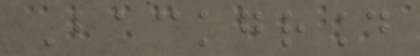Background
